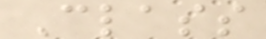Class
